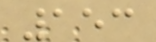153
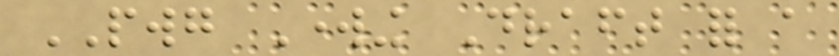PWG Working Draft for a
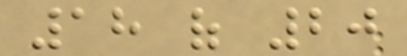18 of 20
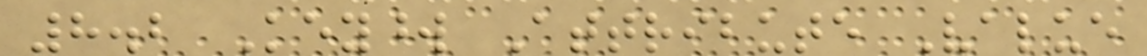8.2 Keyword Attribute Value
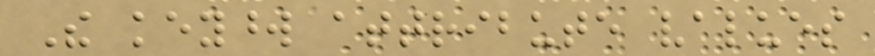The keyword attribute values
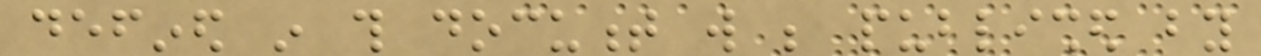defined in this document will be published by
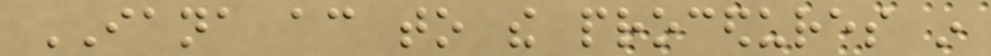IANA according to the procedures in
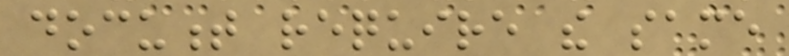document require the same
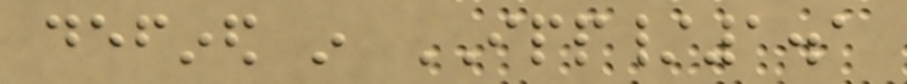defined in IPP/1.1
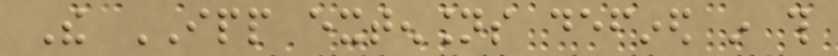The IPP extensions defined in this
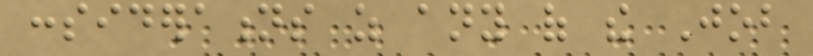considerations as any of the Job
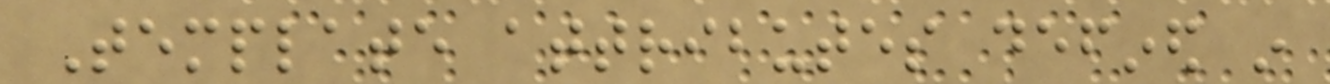Template attributes defined in
